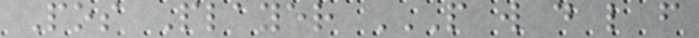Pos Player P W D L F
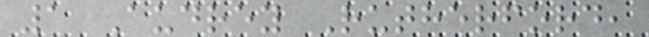1 Audrey Rutherford,
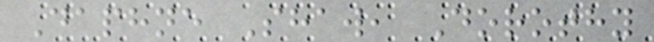Daphne Shaw, Dorothy
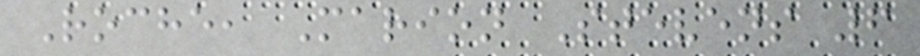Roche, Marion Stevens 6
